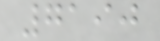7190
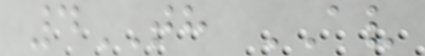4TH AV
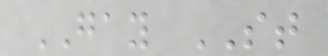GAY ST
